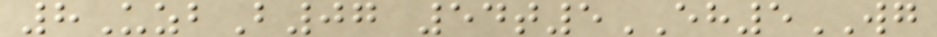8UzbB07 54t5EH5WG
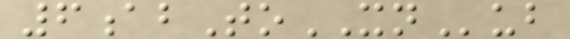6abToXNub
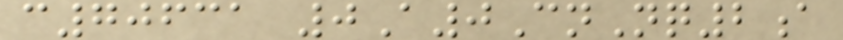c70631 0A0CnNq2a
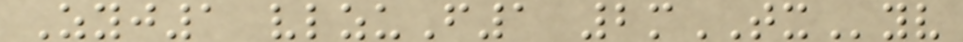Zyj1 vlzuF1 2mTXyv
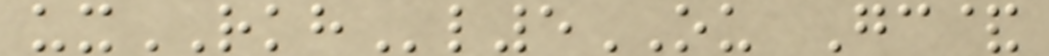uxRKHl5OU Gc&
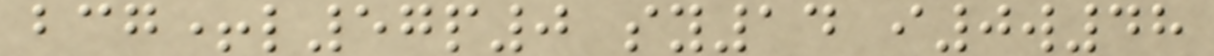bcg+l57p0 sy14 i0w48
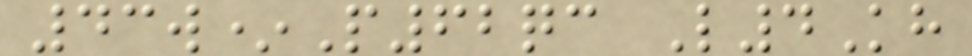43w*P62qc L4Kh
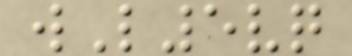wL5vq
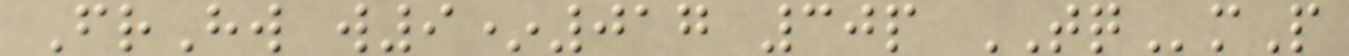FrHw w9*017 30p TQmP
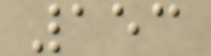153
